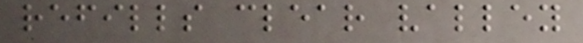refills clear valley
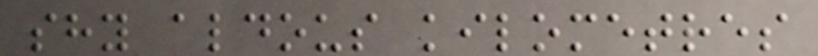shy aldous kilometres
